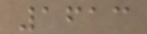1613
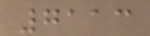7113
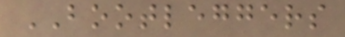BOOTLEGGERS
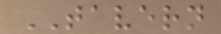TAVERN
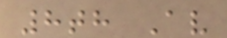8th Av
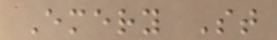Emery St
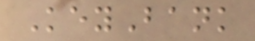KeyBank
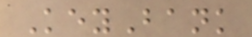KeyBank
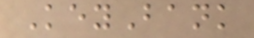KeyBank
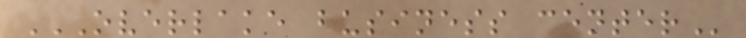OVERLAKE BUSINESS CENTER
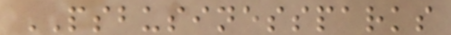PSBUSINESSPARKS
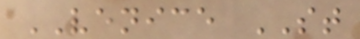VENICE ST
